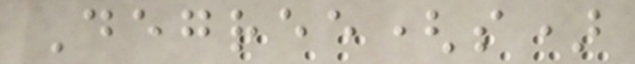Degree(s)
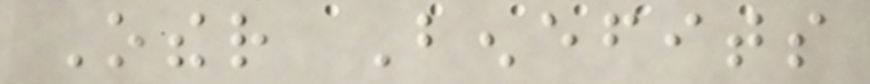Other Benefits
